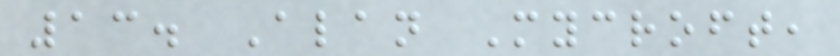13. Alan Mycroft,
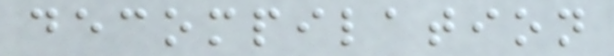decompilation
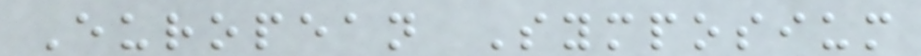European Symposium
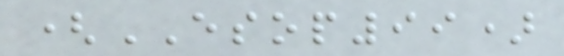(ESOP99)
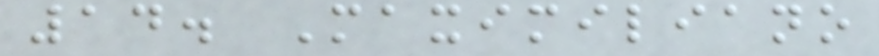14. Maximiliano
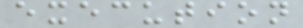execution
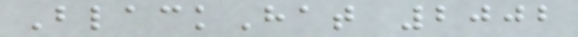BlackHat 2002
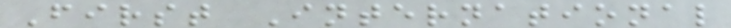First International
